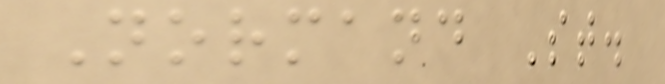Normand St.
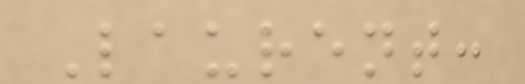Laurent:
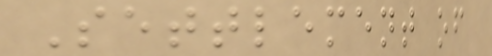Settlement of
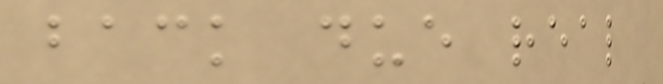back due real
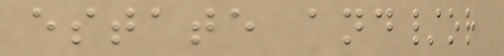estate and/or
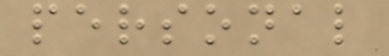personal
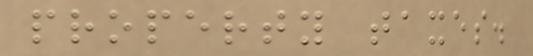property taxes.
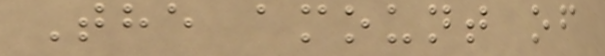The amount of
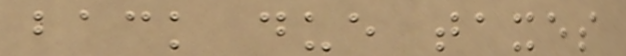back due taxes
